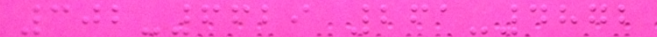302-6629 261-4872
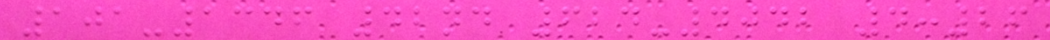101-1346 42nd 624-4042 4:26
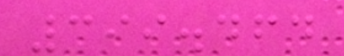399.464
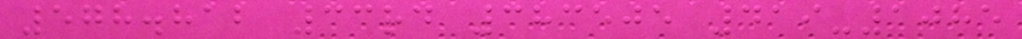578.812 33rd 383505 419-1085
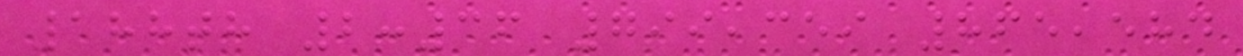188th 2:36 799,359 865,584
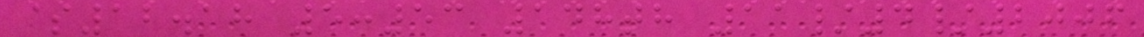$12.18 5:53 148th 11/4/2006
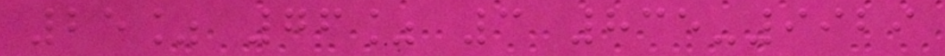25% 76% 3 835-9929
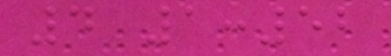4 1:52
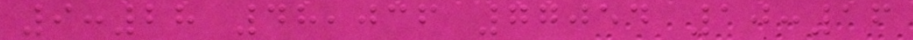9:28 48,036 77054 10:16
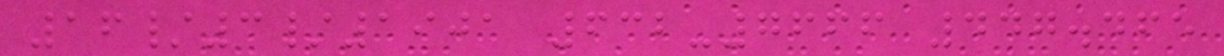16/3/1901 632-7666 447.465
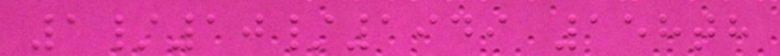1/10/1949 158th
